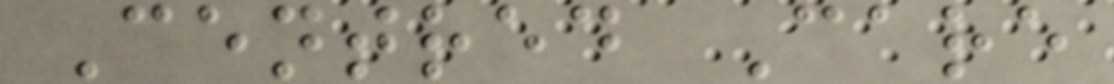Centred Care
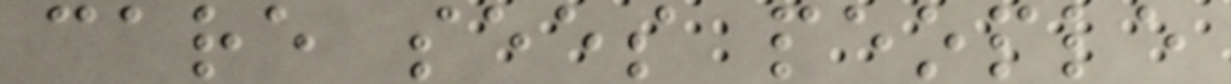care sees people
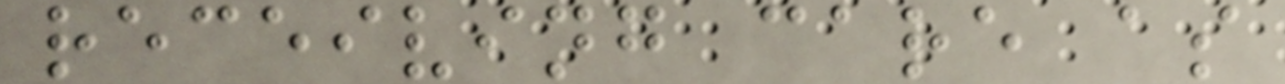receiving care as
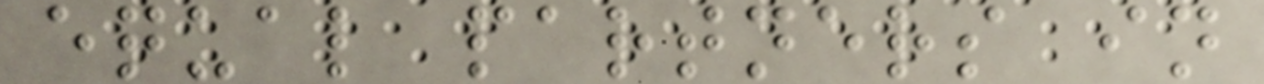equal partners in
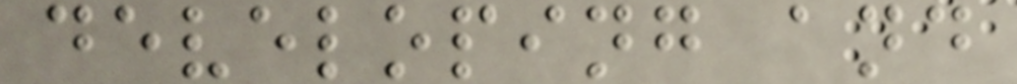developing and
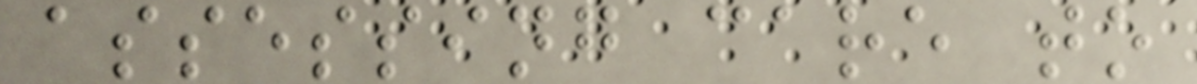assessing care to
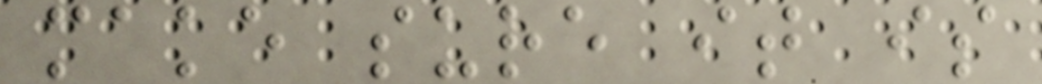make sure it is
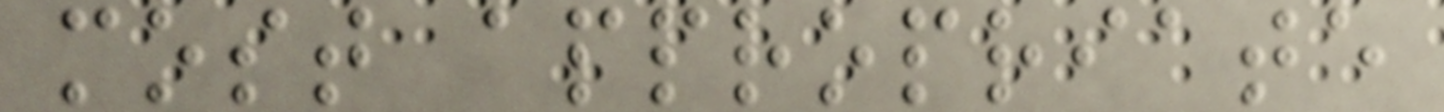most appropriate
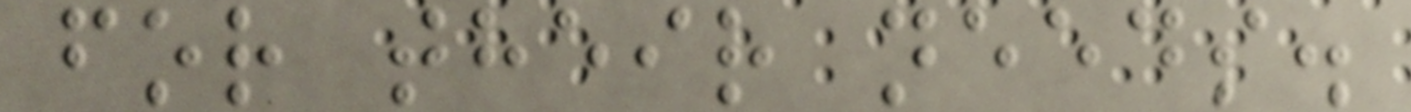for their needs.
